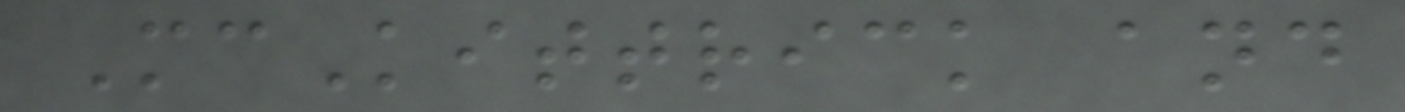McKittrick and
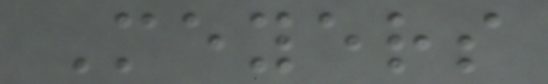Meyers
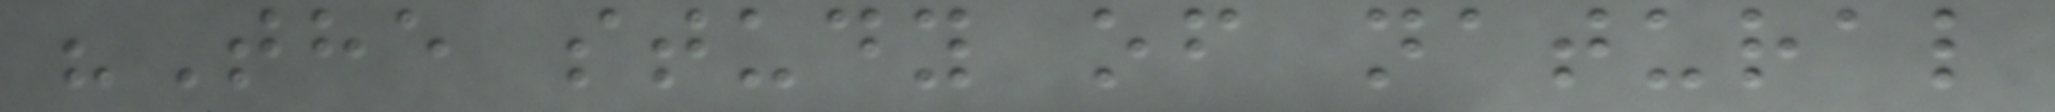"The study of natural
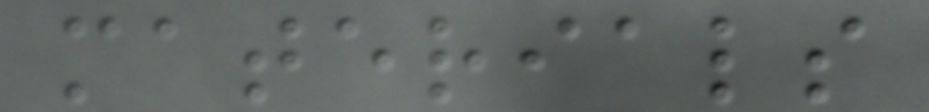materials
